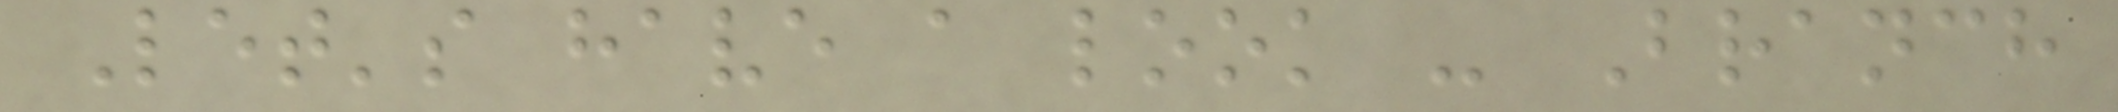Let's have a look - Branch
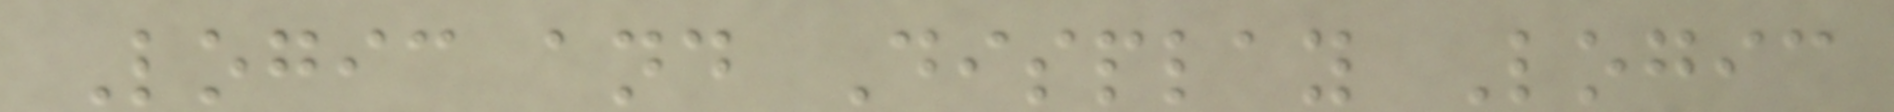Logic and Display Logic
